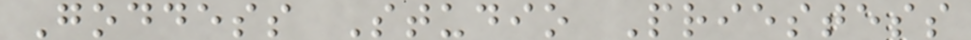Goddess Studio Priestess
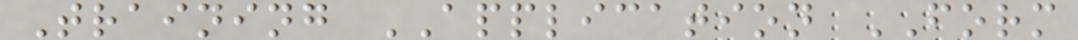Training APPLICATION FORM
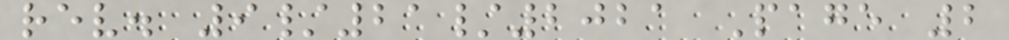rev. 9/21/2021 Page 2
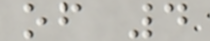of 4
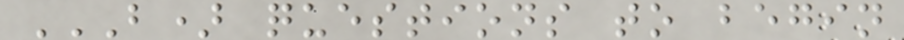B) QUESTIONS TO BEGIN
